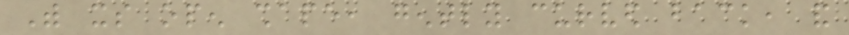With its open shape, gently curved back, and
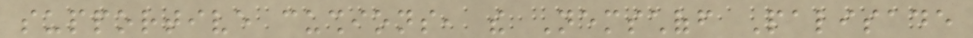supportive cushions, the Nemschoff Palisade
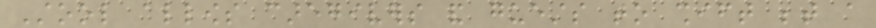Stool allows caregivers and guests to shift between a
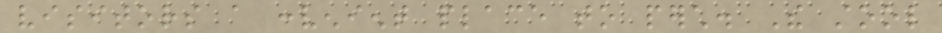visitors a convenient place to perch. The stool
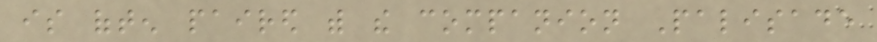is often paired with the companion Palisade
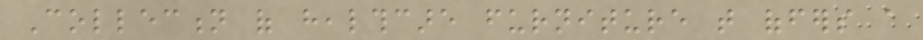Collection of healthcare furniture that offers a
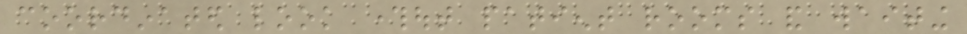coordinated look throughout patient rooms and waiting
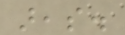areas.
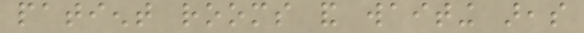patient rooms and waiting areas
